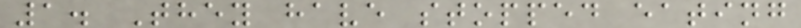1. They have stopped eating
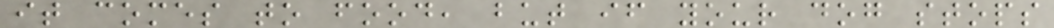it comes to food, but if your dog stops
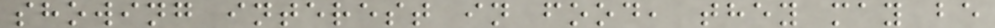showing interest in food, they may be
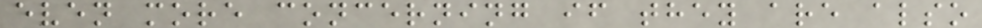even more concerning if they are also
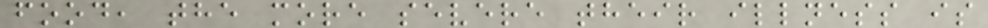food, the more severe their illness is
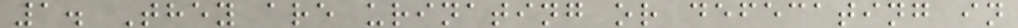1. They are urinating or defecating in
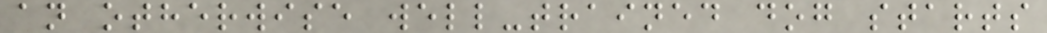an otherwise well-trained dog starts
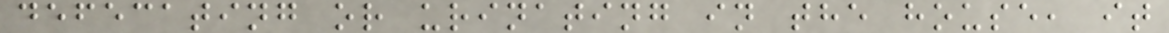defecating or urinating in the house, it
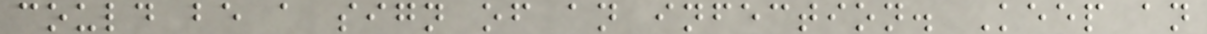could be a sign of an infection. Keep an
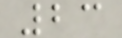23
